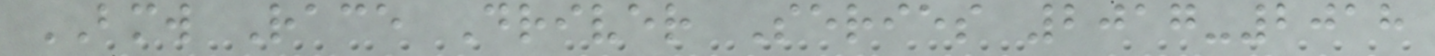BMW Race Driver Series 2017-2018
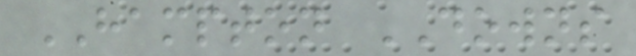HAMPTON DOWNS
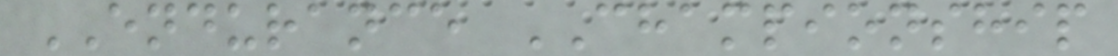ENDURANCE CHAMPIONSHIP
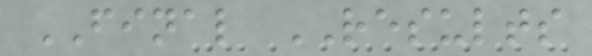FINAL RESULTS
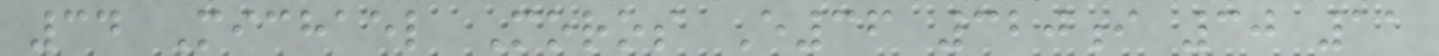34 Michael Moros E36 320i 30 11
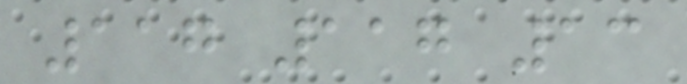117 117 13
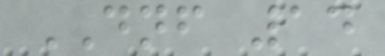DNF 14
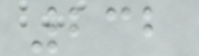232
